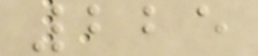225
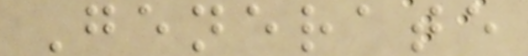Generate
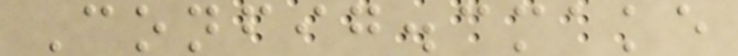Config.cmake
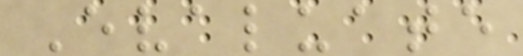Evaluate
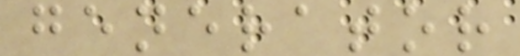generator
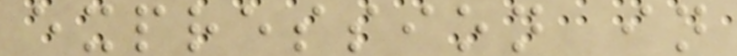expression in
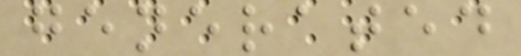generated
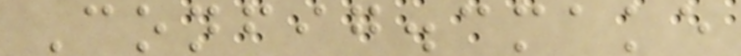Config.cmake
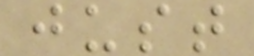just
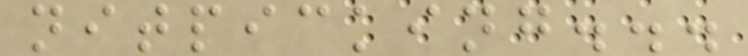nitpicking...
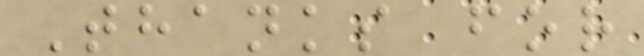Thanks for
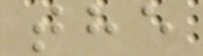the
